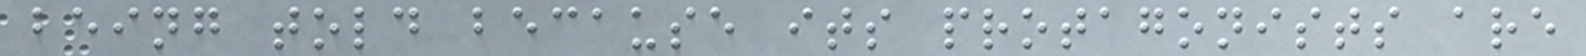being told because its protagonists are
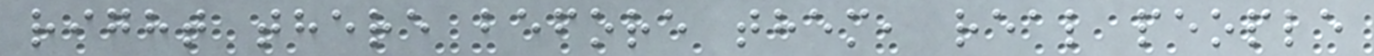right there before them, real people
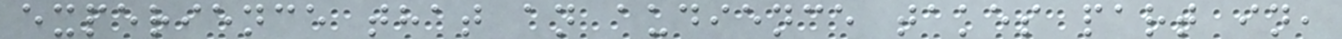experience that an audience takes part in,
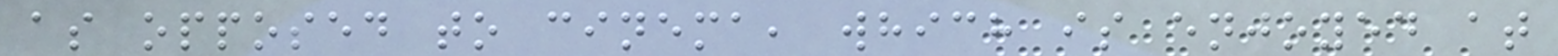as opposed to cinema, which is enjoyed at
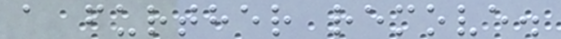a further remove.
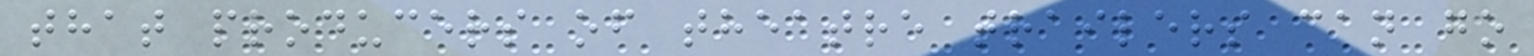that producers of theatre trailers can go
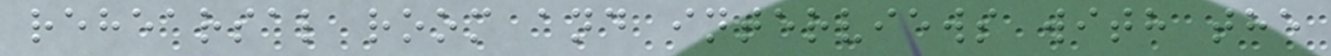rehearsal room and interviews with the
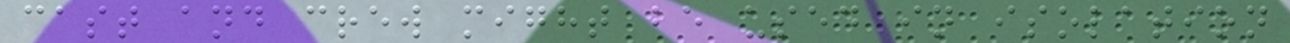cast and crew might be used in isolation
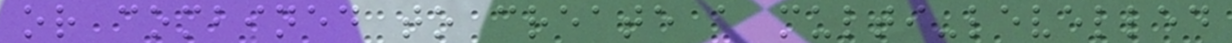or combined to create a multi-levelled
